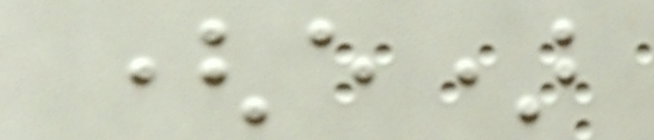(e)
